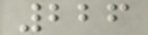226
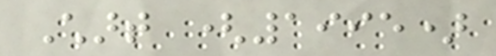Chart (1995)
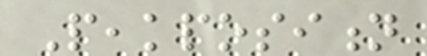Peakposition
